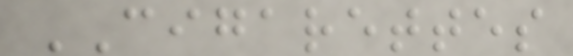CIGARETTES
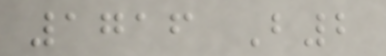1716 B2
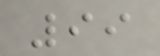99
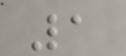1
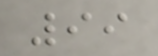99
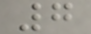7
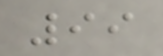99
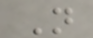N
